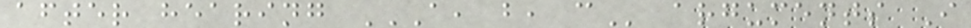after hearing A, B, C arguments I
